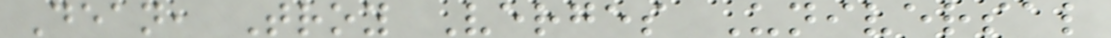Dean, Troy Verges Universal
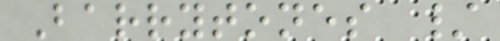Barrytones /
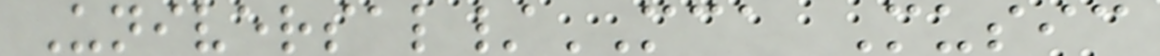Universal/MCA Music
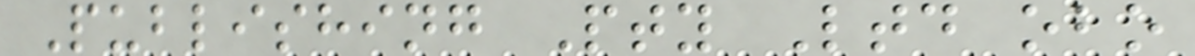Publishing Pty Ltd obo
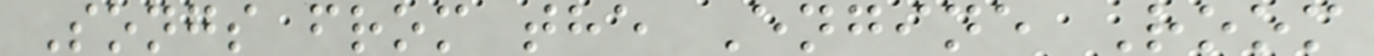Songs from the Engine Room
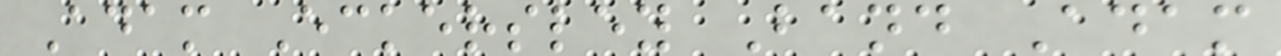Adam Eckersley Band Adam
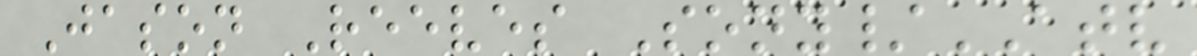Jason Reeves Sony/ATV
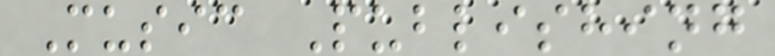Music Publishing
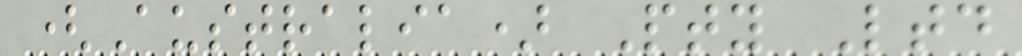(Australia) Pty Ltd
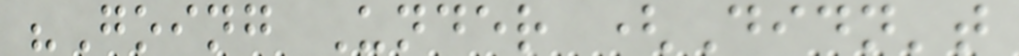"Going Under (Didn't
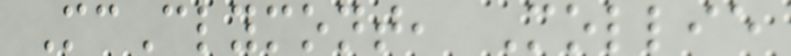McClymont, Mollie
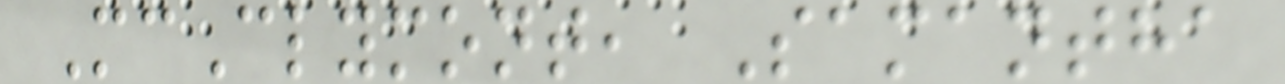McClymont, Samantha
